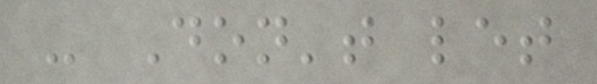- Don't let
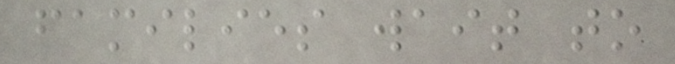families wait to
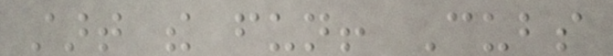start the fun! Cubs
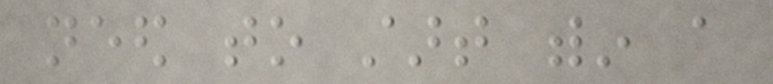need to start within a
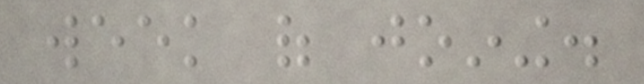week of joining.
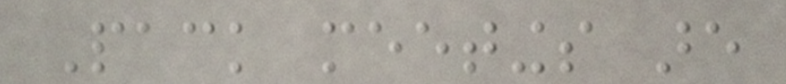Pack meetings are
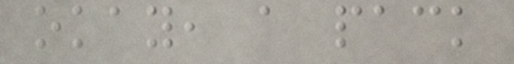okay, a pack
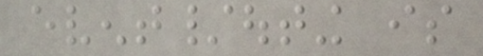event/outing is
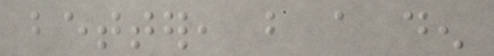better, but a den
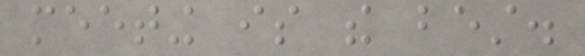meeting is the best.
